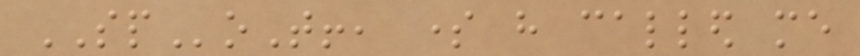SPoT!, some have called me
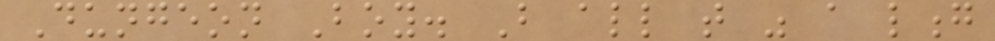Dungeon Boy. But all that was a long
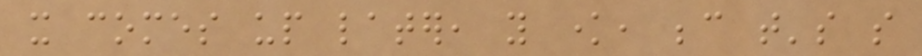it comes up later, you know, because that's so
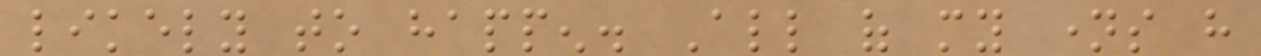likely to happen. All of my names have
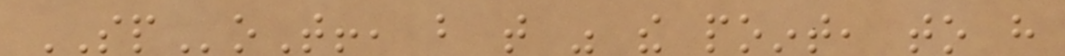SPoT!, but that was the point, to have
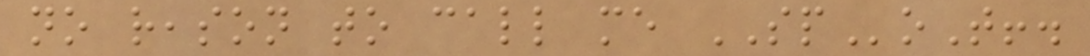no reason to call me SPoT!.
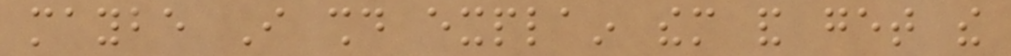maybe I should explain them and get the
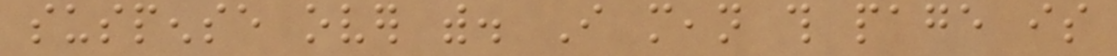suspense over with. I mean this page is
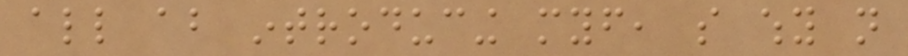all about introducing myself, so why not
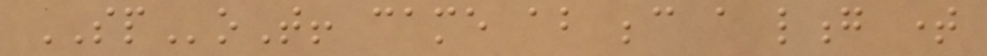SPoT! came about because a long time
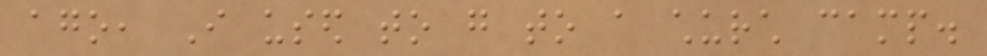ago, I used to go to a church camp.
